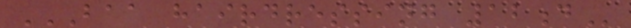BAA HAIRDRESSING 12D
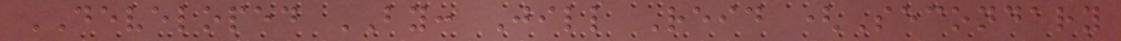DEVELOPED BY: Jill Reid (Secondary
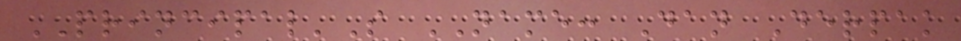PRINCIPAL'S NAME: Dan Derpak
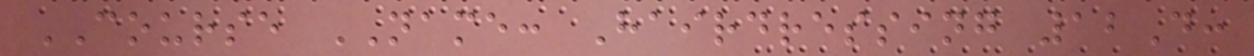COURSE NAME: Hairdressing 12D:
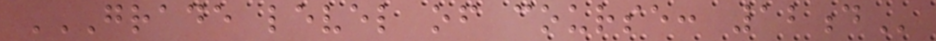GRADE LEVEL OF COURSE: 12D
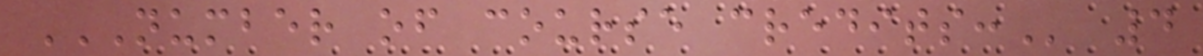NUMBER OF COURSE CREDITS: 4
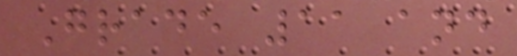Grade 11 and
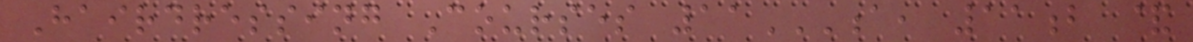Hairdressing Courses 11A, 11B &
